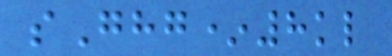sGhg*8kl
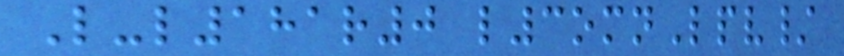L-l181r0 l3omnLpv/
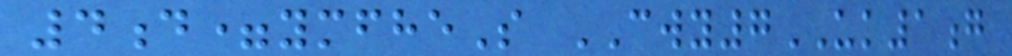4d=ymfheS CWY7UK1g
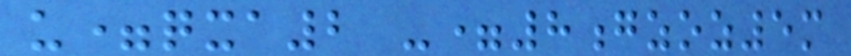u=qxa2 -=8gzoz5m
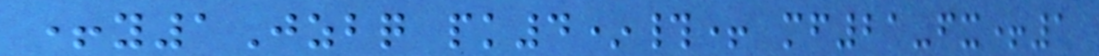+y1Jzbq pk4*#+ mf21-fx+1
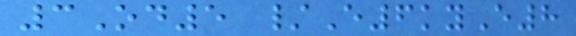3Od5 /E6kyE8
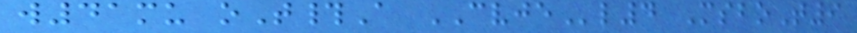w41mu oT#A CVJEl4 MsboT9
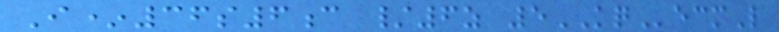I*36s6c /6z 5KQecmL
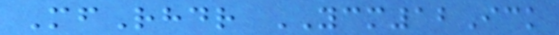MfRhdr YCM12Ick
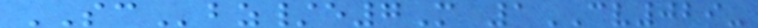SCbz/e7M 1CV029-
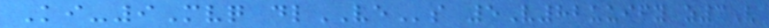Ki-9Mvq dlVEs 5V82uuify z3V
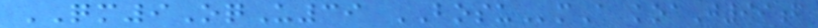QM9OqU39 BOSUmA koaJ99f
